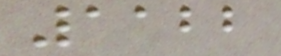1122
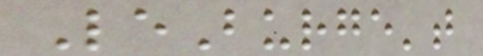LeBurge't
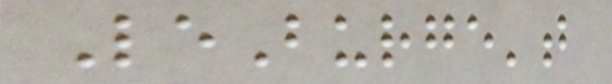LeBurge't
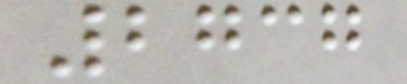2737
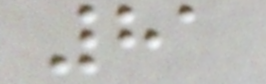81
